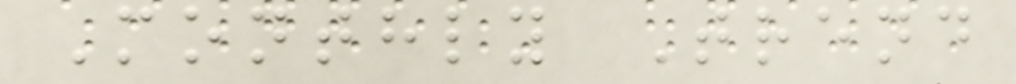Monthly Trend
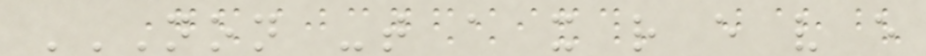NON -T A X R E V E
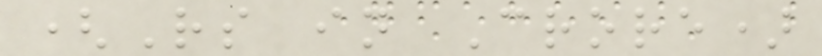(Rs in Crore)
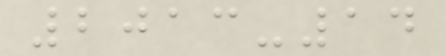2013-14
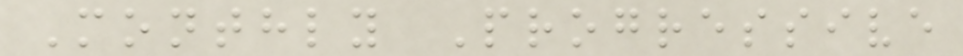Monthly Progressive
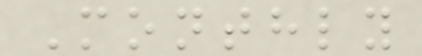Monthly
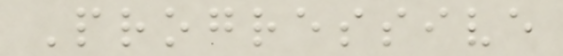Progressive
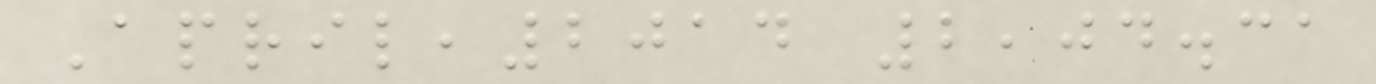April,2014 2,04.31
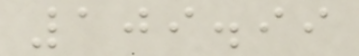109.99
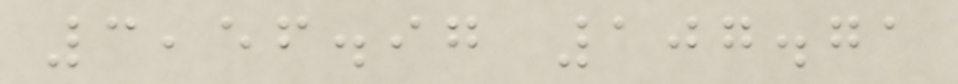3,56.97 107.71
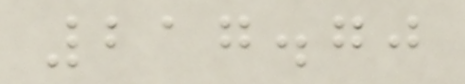217.70
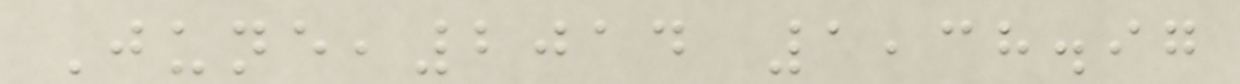June,2014 1,38.97
